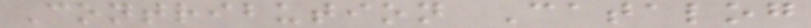Contribution Catalog
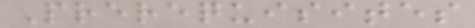Prerequisites
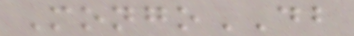MongoDB
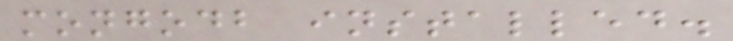mongodb installed.
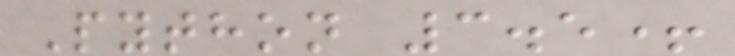Python 3.5+
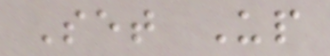Set Up
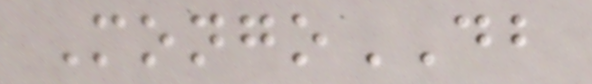MongoDB
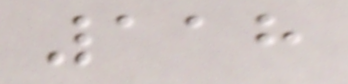118
